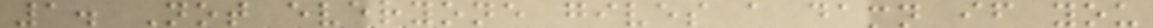1. Not everyone gives a damn if you
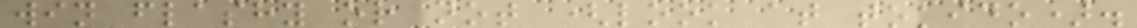win flashy or not (look at tokido).
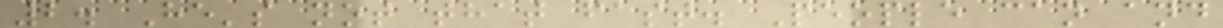2. He's not that fast. People can and
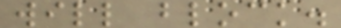will block.
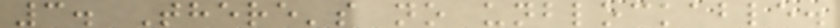3. There's no unblockable.
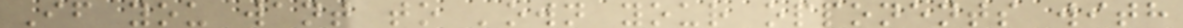If you want to 'own your opponents with
